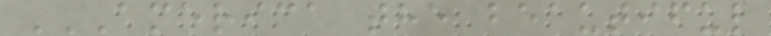AMERICA THE BEAUTIFUL
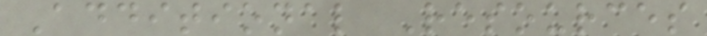Additional Resources
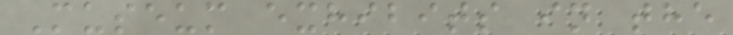Museum exhibits in the
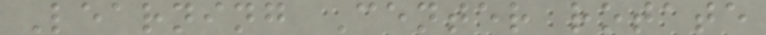Learning Center rotate
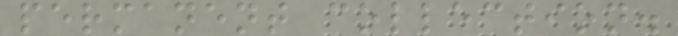permanent collection.
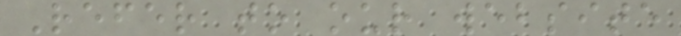Refer to our website
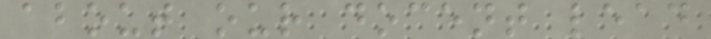about our docent lead
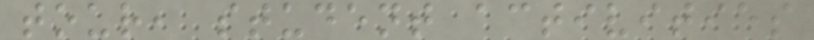tour, student activities
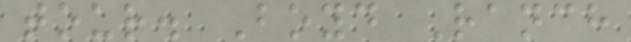tour. Boyd Ranch
